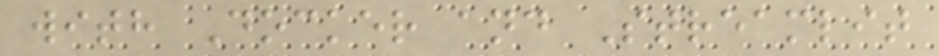with Docker and Streamlit
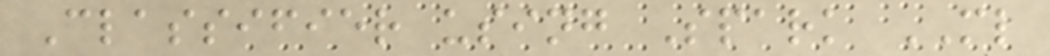Classifier using Spark ML
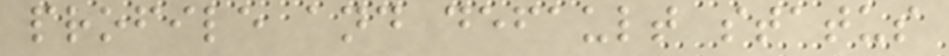profile and default status
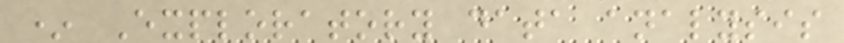* Exploratory data analysis
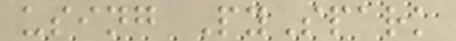using PySpark
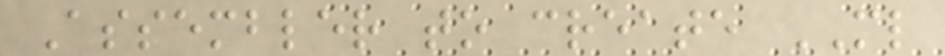Assembler to create ML
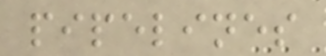pipelines
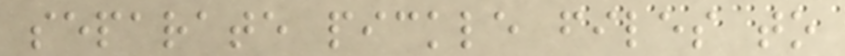separate pickle files to
